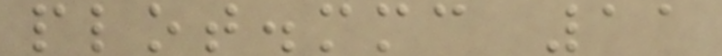plot.mmc 11
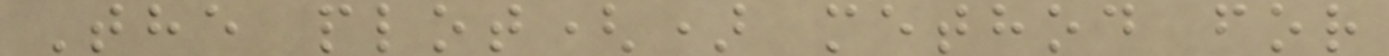The plot() method for
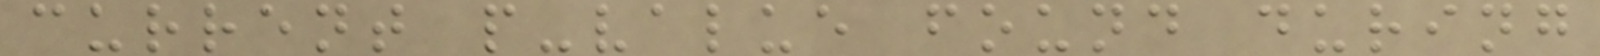current p-value found during
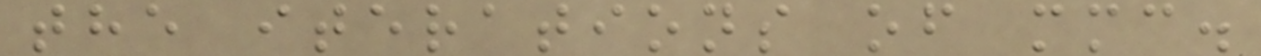the iterations of mmc.
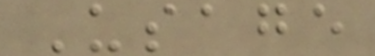Usage
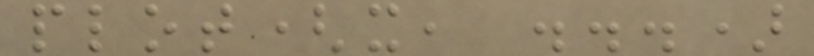plot(x, ...)
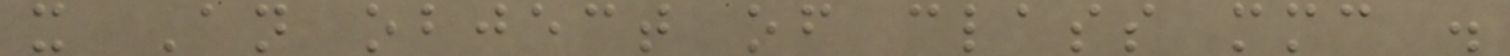x An object of class mmc .
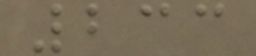233
